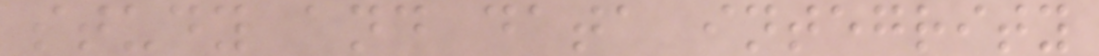study and data integrity
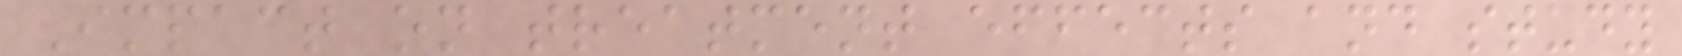Impact on treatment effects and study
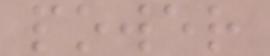power
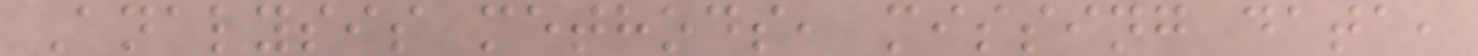Analysis methods, missing data,
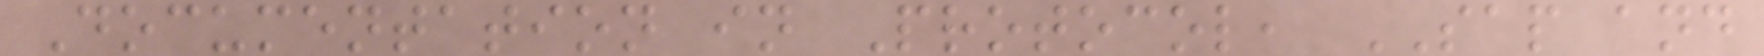Documentation in Protocol, SAP and
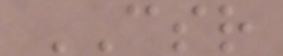CSR
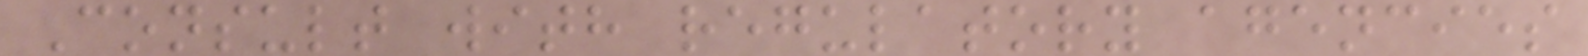Consult with regulatory agencies
